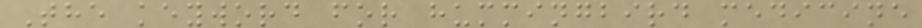The keyword for hummingbird medicine
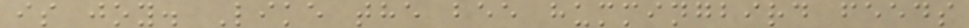is joy. Like the bee hummingbird feeds
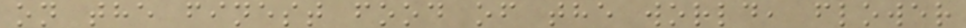on the finest food of the world, flower
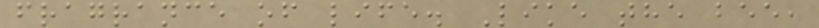fragrance of life. Like the bee,
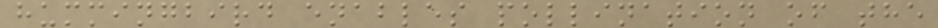hummingbird enables pollination of the
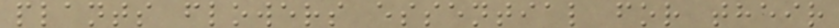plants flowers essential for their
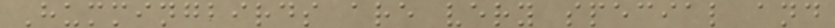Hummingbirds are very special and
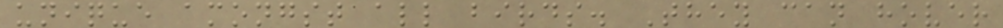unique amongst all birds. They can hover
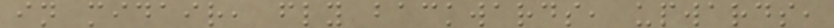in midair, fly backwards, upwards,
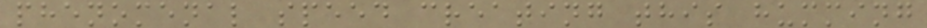phenomenal speed creating this humming
